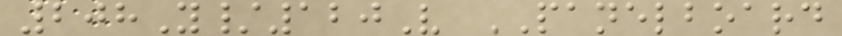208Y/120V PANELBOARD
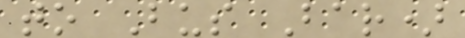to Bus Bar)
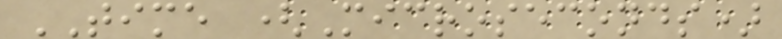TIME (Microseconds)
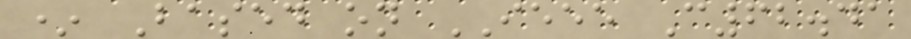* Based on IEEE C62.41
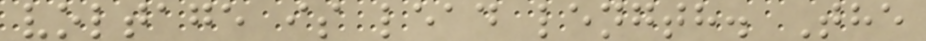voltage is lead length. The
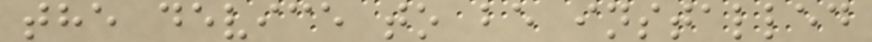the device to be installed
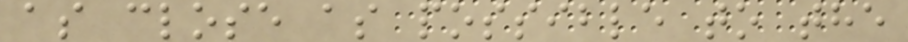as close as possible to the
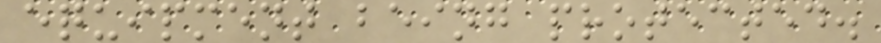equipment being protected.
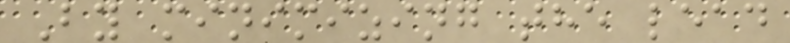By minimizing the lead
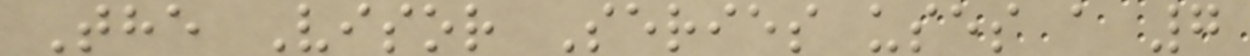The Visor Series uses a 7
